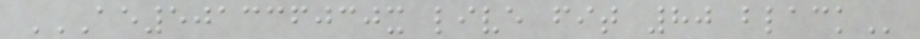AE501336030X LIVE FIT 80 BLACK
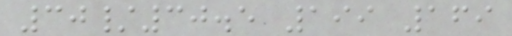30/30.5 199 169
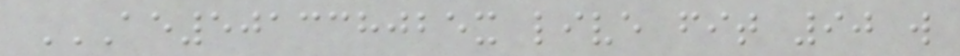AE501338025X LIVE FIT 90 W
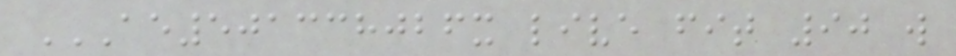AE501338026X LIVE FIT 90 W
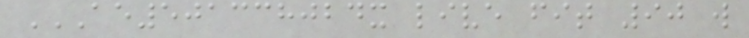AE501338024X LIVE FIT 90 W
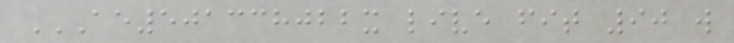AE501338022X LIVE FIT 90 W
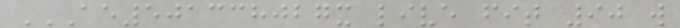AE501338027X LIVE FIT 90 W
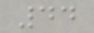44
